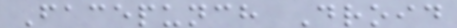Facepunch Droid
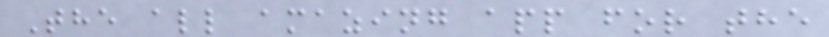The all amazing app for the
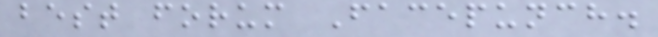best forum Facepunch.
